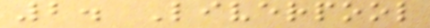2. Liverpool
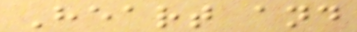Heart and
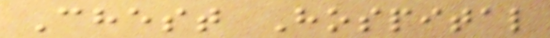Chest Hospital
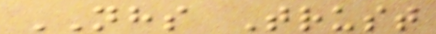NHS Trust
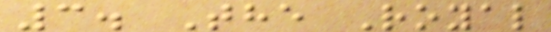3. The Royal
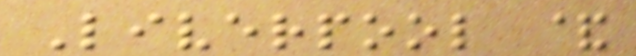Liverpool &
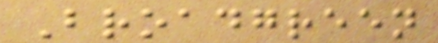Broadgreen
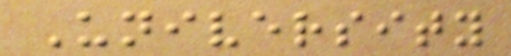University
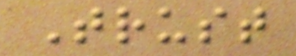Trust
